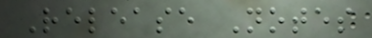Release Notes
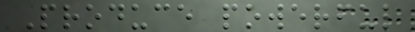Produce powerful
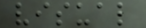visual
